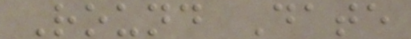Round Date
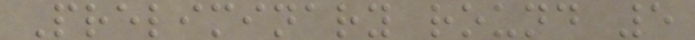Preliminary round 5
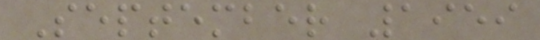September 1959
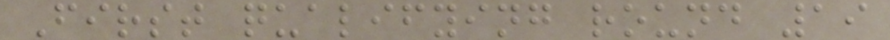First qualifying round 19
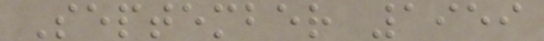September 1959
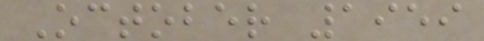October 1959
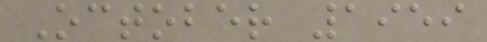October 1959
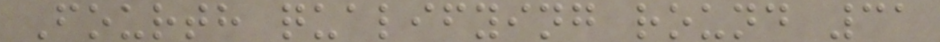Fourth qualifying round 31
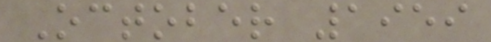October 1959
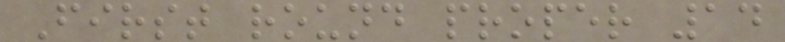First round proper 14
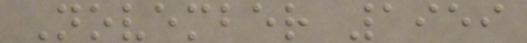November 1959
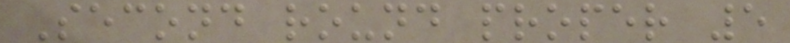Second round proper 5
